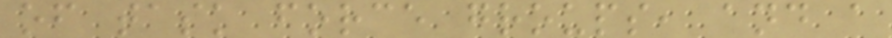of task force groups, and a
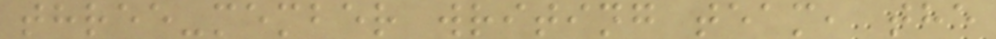three-member writing team, the
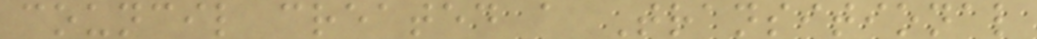council created a Transitional
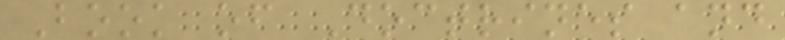Book of Doctrines and
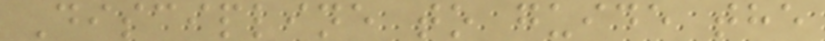Discipline to guide the
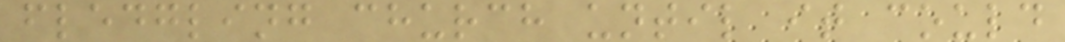fledgling church until it could
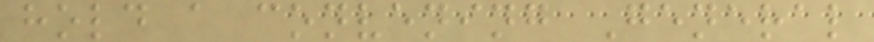hold a convening General
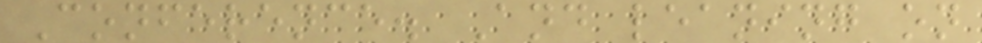Conference. And leaning on
